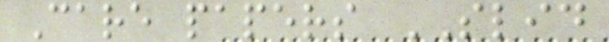Care papers SLID
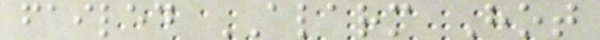failed ALARM Hot
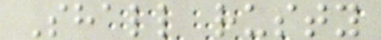Shall rusty
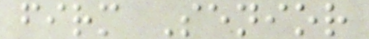firm Senior
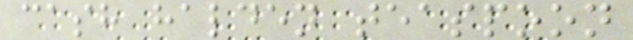cash halden teaspoon
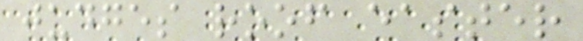judges roof easter
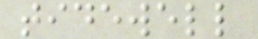tidewell
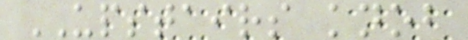UPSTAIRS knob
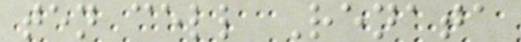ten cell Renata
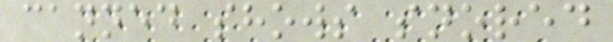canned shows snored
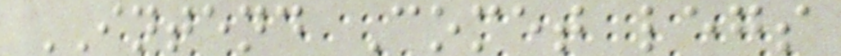INTEND Comet legs
